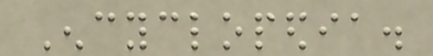Encyclopedia.
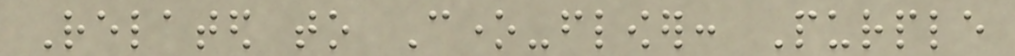Related to Cone-flower: Purple
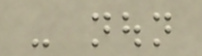- noun
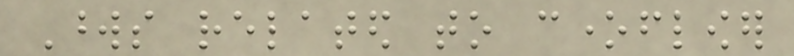Words related to coneflower
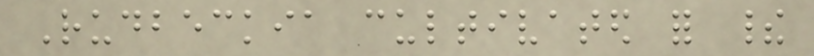Rudbeckia cultivated for their
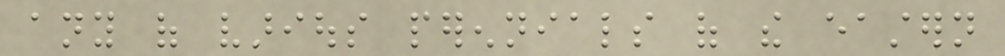any of various perennials of the eastern
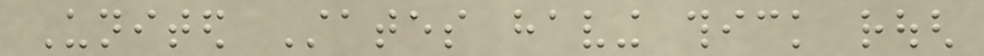United States having thick rough
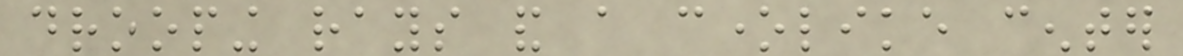drooping rays and a conelike center
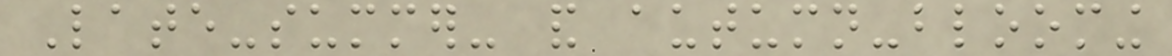Late-summer- and autumn-blooming
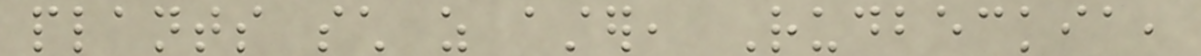plants such as aster, Rudbeckia,
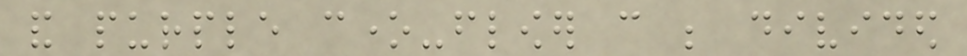and purple cone-flower can be divided
